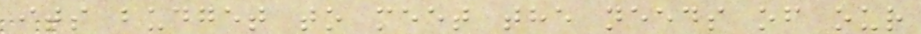its budget to meet the needs of our
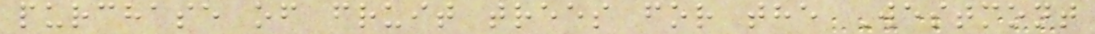purchase of fruit trees for the Westmont
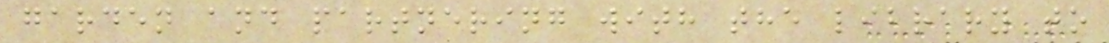garden and partnering with the library to
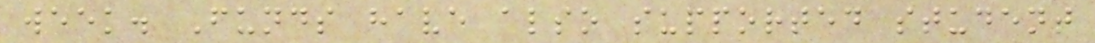week. Funds have also supported student
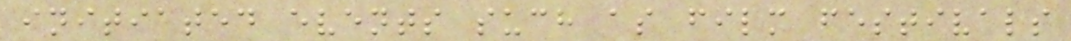initiated events such as film festivals
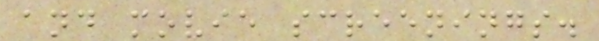and movie screenings.
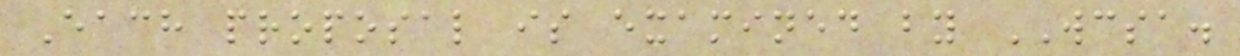Each proposal is examined by WCSA.
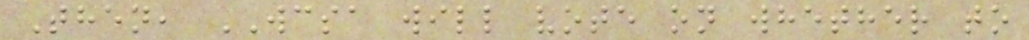Then, WCSA will vote on whether to
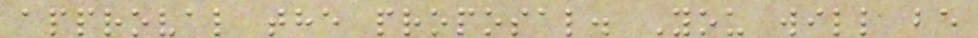approval the proposal. You will be
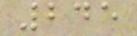245
